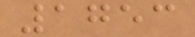1753
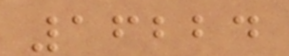16224
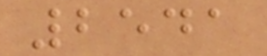2541
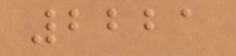2221
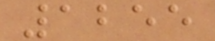1255
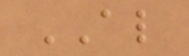AL
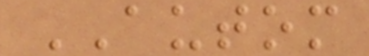AUTOM
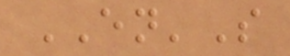EN'S
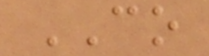CO
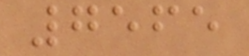7565
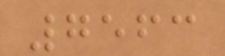7563
